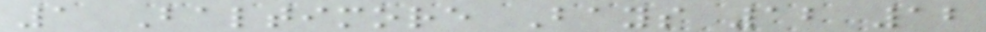1 Baltimore Bays 12 12
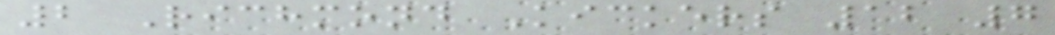2 Richmond Kickers 12 7
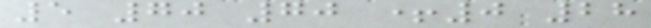5 70 70 +0 28
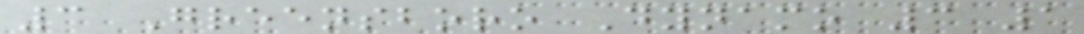3 Greensboro Dynamo 3 1
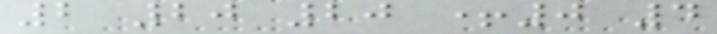2 20 20 +0 4
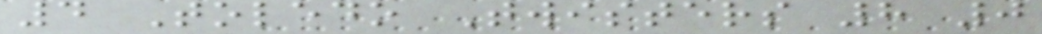4 Toledo Twisters 8 0
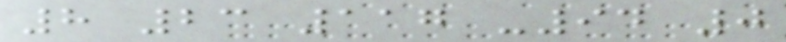8 23 117 -94 0
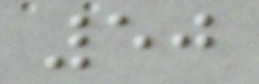50
